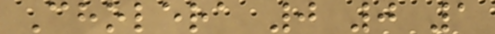Cholera 0 0 1
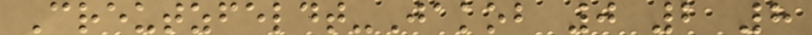Creutzfeldt-Jakob 0 2 8
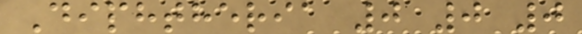Diphtheria 0 0 0
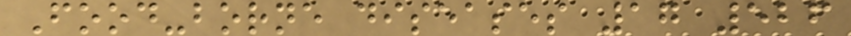Food-borne diseases 17 526
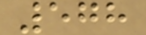578
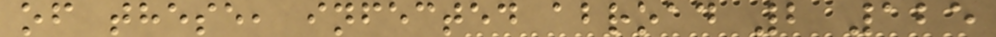of these, infected abroad 2 125
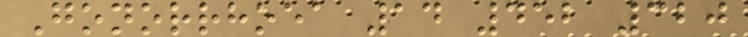Gonorrhoea 14 452 320
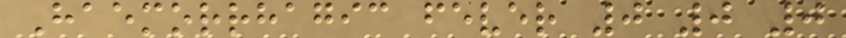Haemorrhagic fever 0 0 0
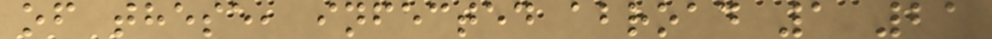of these, infected abroad 1 21
